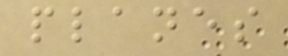planes
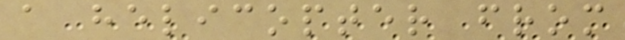a helicopter from
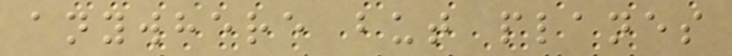anywhere but planes
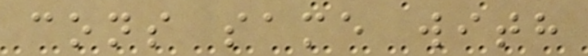cons same with
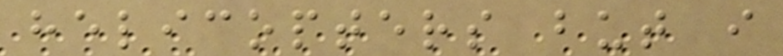helicopters but i
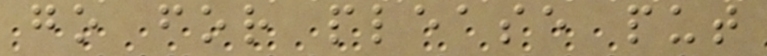go for please put
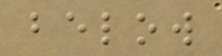below
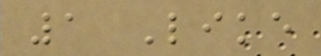1 Like
